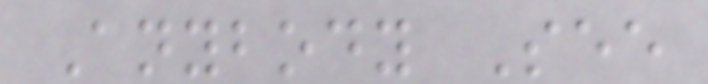Anybody See
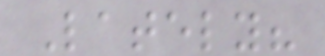Lately?
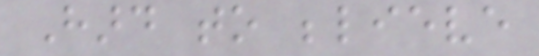Hard to believe
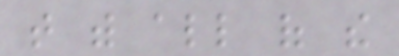that with all of the
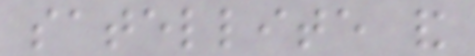satellite and
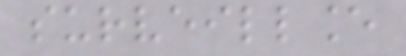surveillance
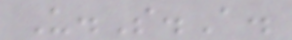U.S.A.
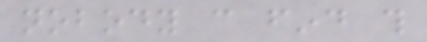nobody can find this
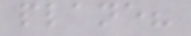plane?
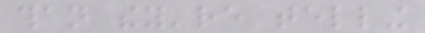than they're telling
